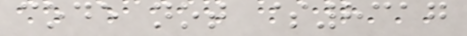code not $8317
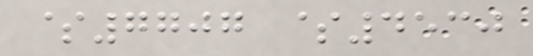$7707 $4530
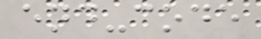end-code
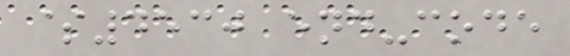$4530 end-code
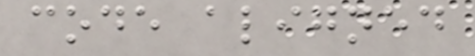code aligned
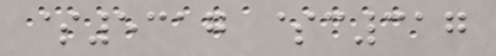$5317 $c317
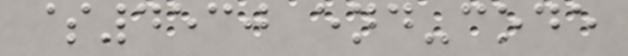$4530 end-code
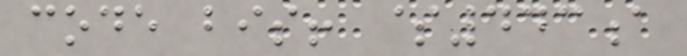code bis! $443a
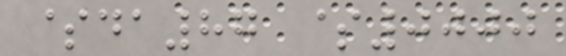$da87 $0000
